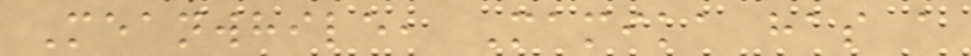Meanwhile, Mamika has a
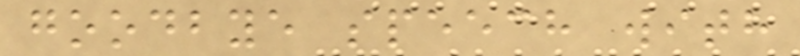goodbye speech with
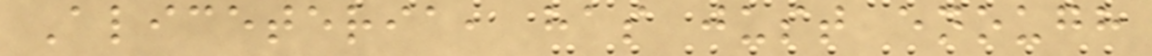Aliceteria, has just enough
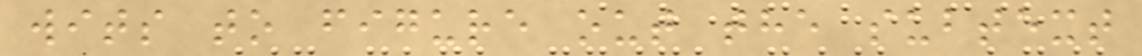wits to figure out the subtext
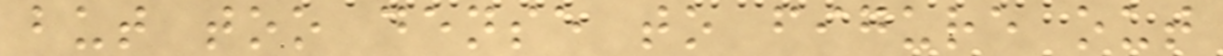but too dense to figure out
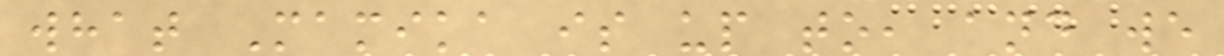what Mamika is up to, and we
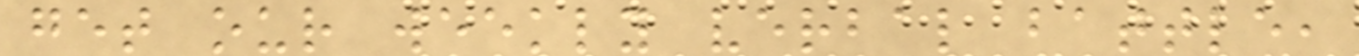get our weekly verbal battle,
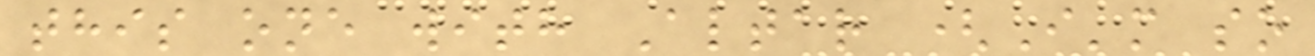this one with Altar (I'm so
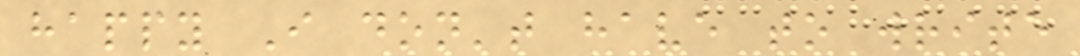happy I don't have to write
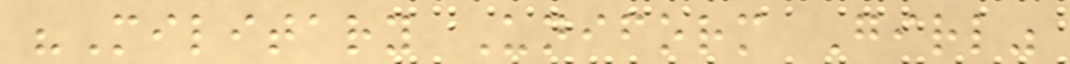"Military Uniform Girl"
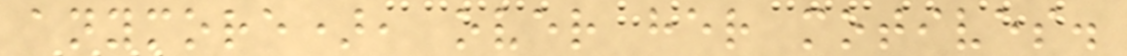anymore), over her motives.
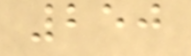250
